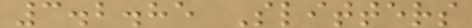3.2.85 Slitters
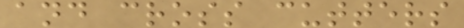and cross cutters
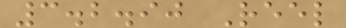3.2.90 Reel
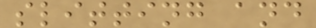slitting and
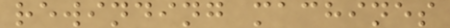rewinding machines
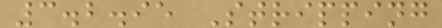3.2.95 Stripping
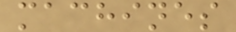machines
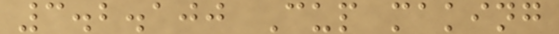3.2.100 Cup making
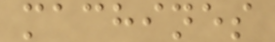machines
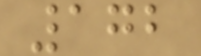172
